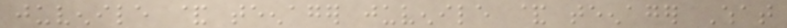juvenile & teenager juvenile & teenager What
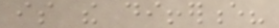is the difference?
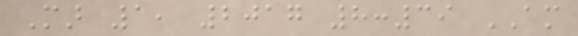Mar 1, 2017 8:39 AM
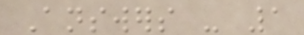Answers - 1
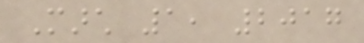March 1, 2017
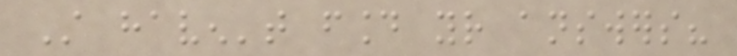Still haven't found your answers?
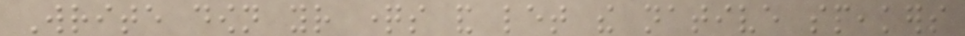Write down your questions and let the native speakers
